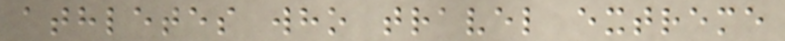athletes who travel extreme
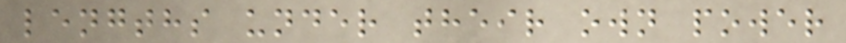lengths under their own power
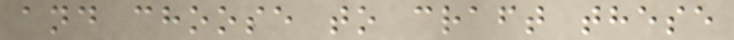and choose to craft these
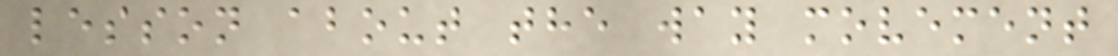lesson about the way movement
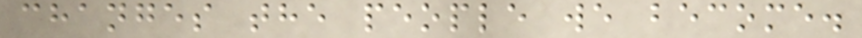changes the people we become.
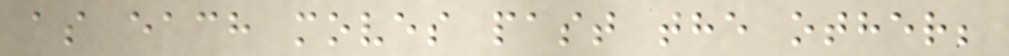as each moves past the other;
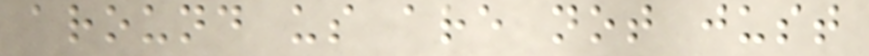around us are not just
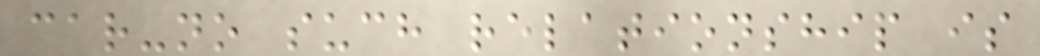car-no such relationship is
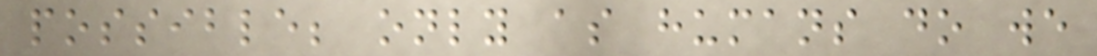possible; only as humans do we
